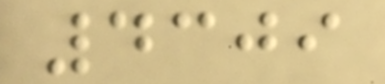4309
